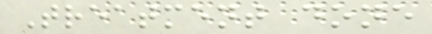Treatment done
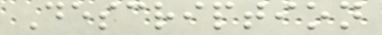Description
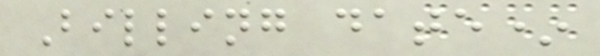Billing date*
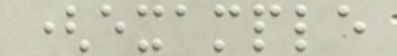(example
